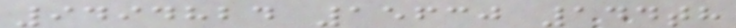9494824 15630 144th
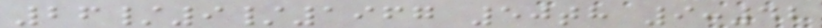26/9/1967 50th 9:42
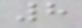8
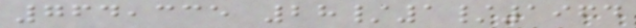764,335 28/1/1964
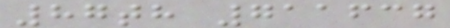87th 711637
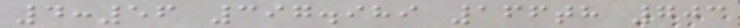4:56 397.989 166th 703
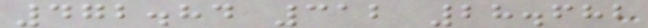472.84 312 28.682
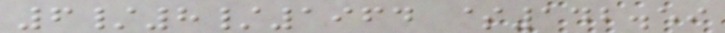6/8/1964 $142.59
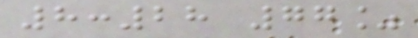8:28 77%
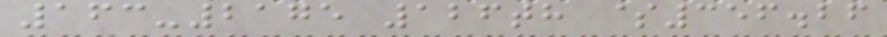163-2175 126th $356.26
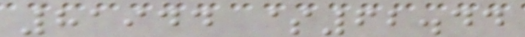81944 $62.44
